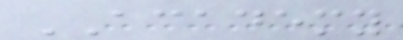ACADEMY
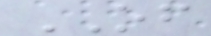OF
